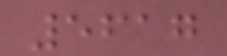5617
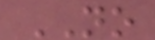NO
